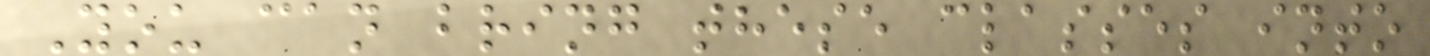You can bring these classes into
